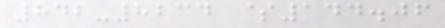842-8234 $144.06
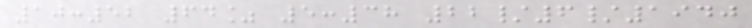10:52 64% 5:38 22/6/1940
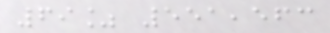69% 551,563
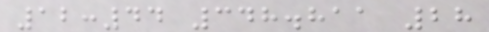12:44 348.811 28
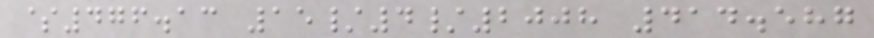$476.13 15/4/2008 414.587
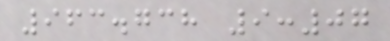963.738 9:07
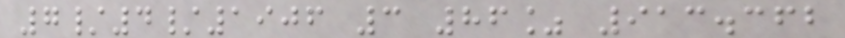7/4/1906 3 86% 913.362
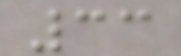33
